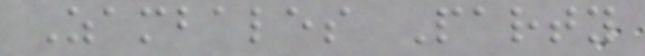Zambales Party
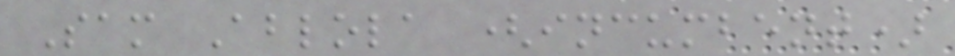Sam Ablola (incumbent)
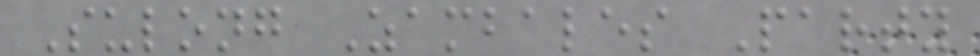Sulong Zambales Party
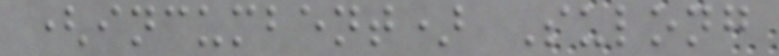(incumbent) Sulong
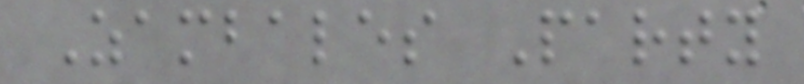Zambales Party
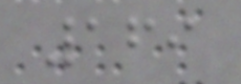169
